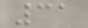31
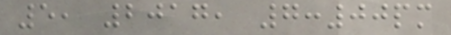5, 2017, 7:00pm
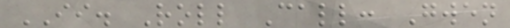II. Roll Call: Gwen
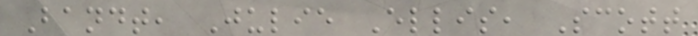Bandt, Julie Ellis, Scott
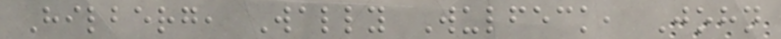Hilberg, Wally Wulfeck, John
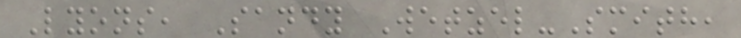Lyons, Sandy Wetzel-Smith,
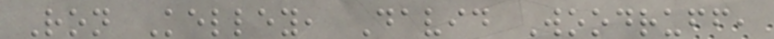Ron Kelley, David Woodruff,
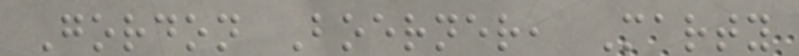Gordon Boerner, Marty
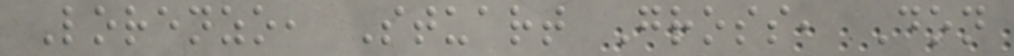Lorenzo, Stuart Gross, Don
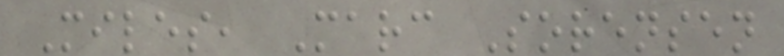Miles, Marc Sorensen
